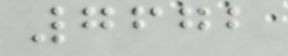7672
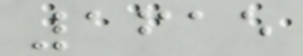1615
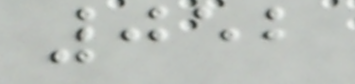052
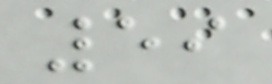59
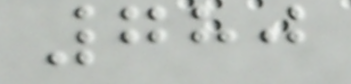780
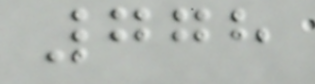778
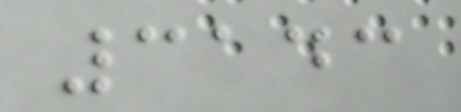3143
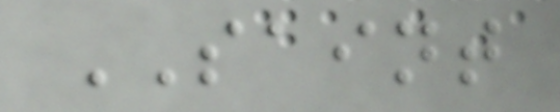SAINT
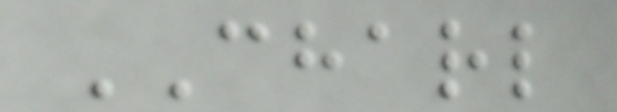CHARL
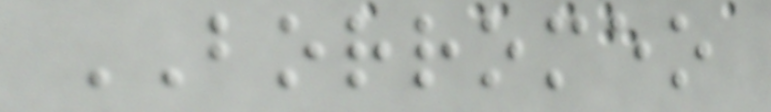BORROMEO
